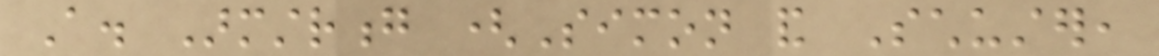A. Armstrong (Simon and Schuster,
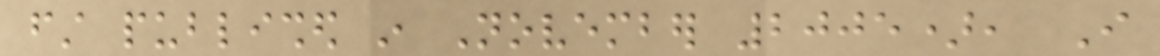first published in November 2005), I
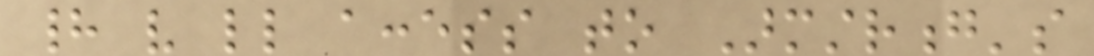had very little access to Armstrong's
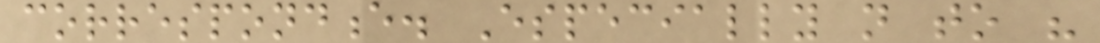correspondence. Especially not to his
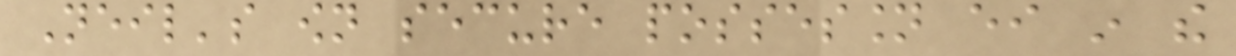Neil's own secure possession either in the
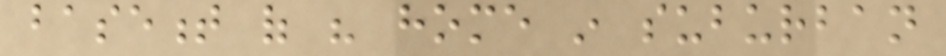basement of his home in suburban
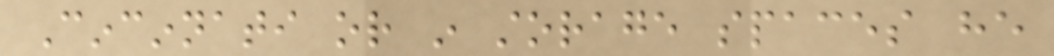Cincinnati or in storage spaces he
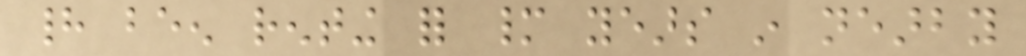had been renting for many years in nearby
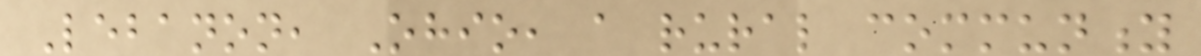Lebanon, Ohio, a rural community
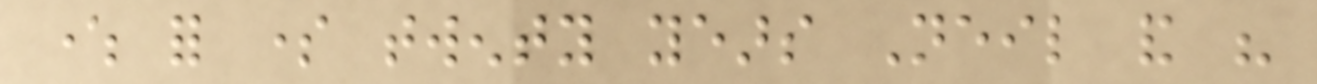where for some twenty years Neil and his
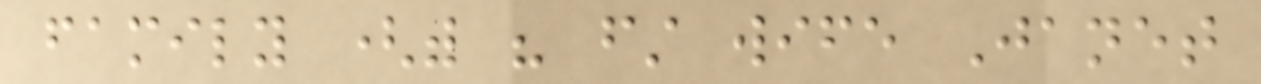family (with his first wife Janet
